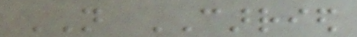NOT CARRIED
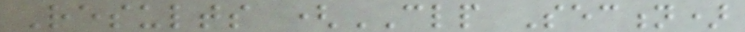Results (CLP Section)
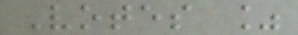Votes %
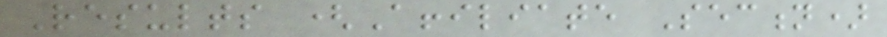Results (Affiliate Section)
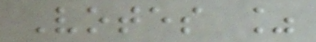Votes %
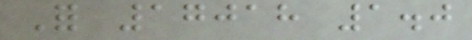For 17018 1.0
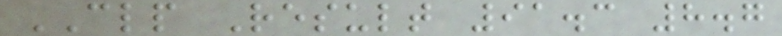CLP Result 91.3 8.7
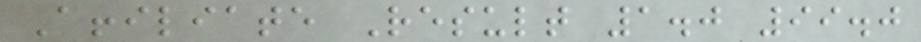Affiliate Result 1.0 99.0
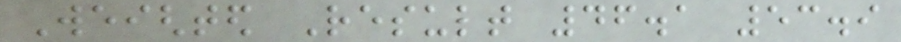Weighted Result 46.1 53.9
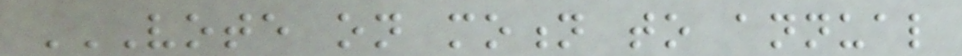VOTE ON MOTION TO ANNUAL
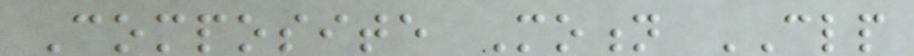Composite Motion CLP
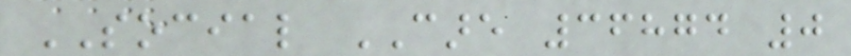SOCIAL CARE 36874 0
